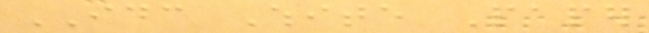IDC White Paper
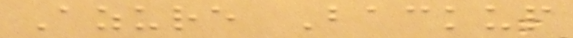Azure Backup
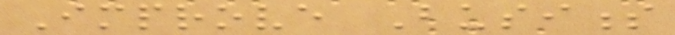Improve Business
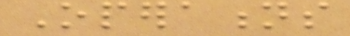Operations
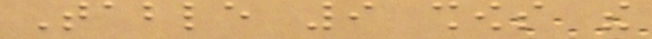Table 9 shows the
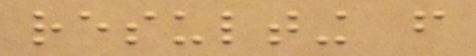resulting from
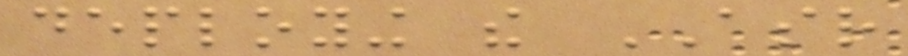deploying the ASR
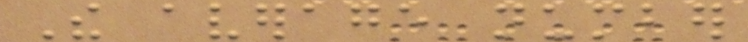The average number
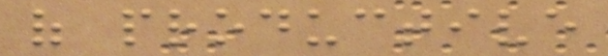of productive
